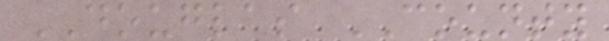DOUGLAS COUNTY
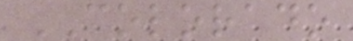COLORADO
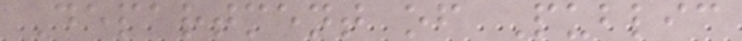Department of Public
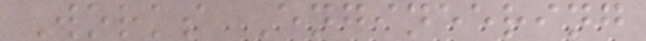Works Engineering
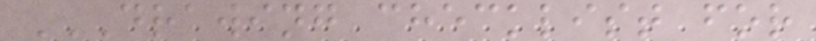DRAWING CHECKLIST FOR
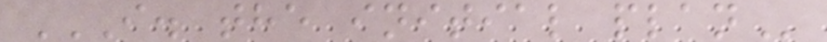I. THE INITIAL PLAN
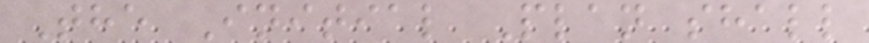The Initial Plan shall
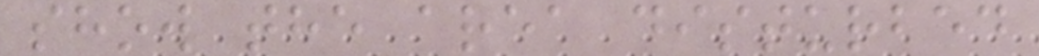show the area disturbed
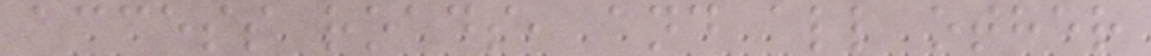access roads, and all other
